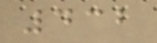432
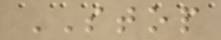STOP
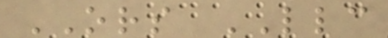ORS LLC
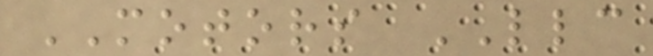MOTORS LLC
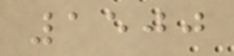1500
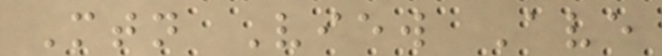Mtn View Ave
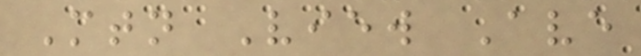Mtn View Ave
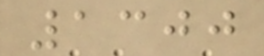1300
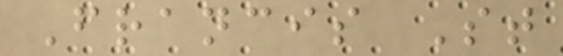Francis St
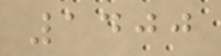1400
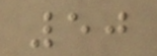50
